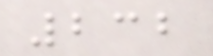232
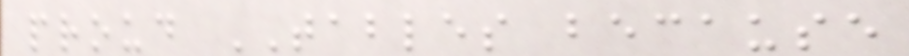proud TABLES because
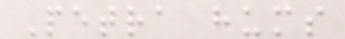Petra hums
